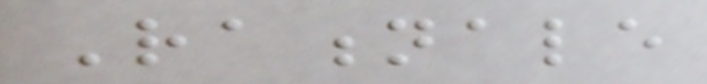Rationale
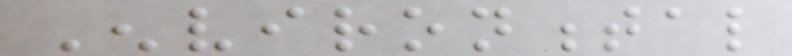Environmental
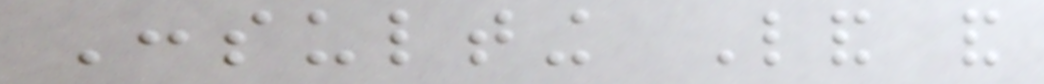Consulting Land and
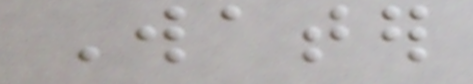Water
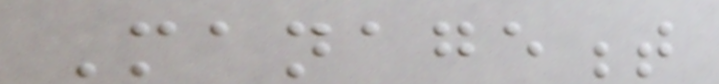Management
